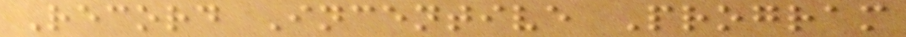Record Incentive Program
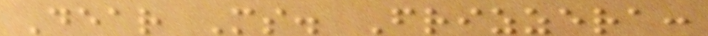Dear Ms. Frizzera:
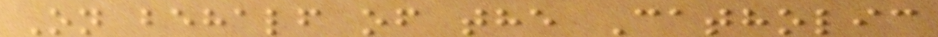On behalf of the Catholic
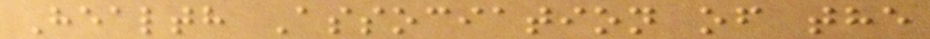Health Association of the
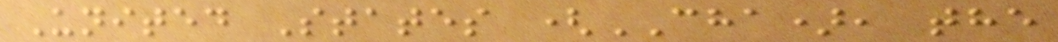United States (CHA), the
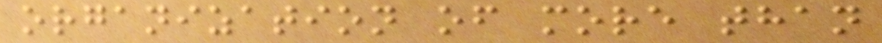organization of more than
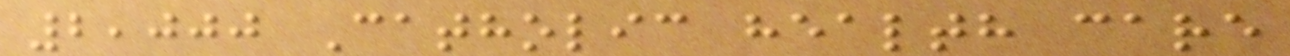2,000 Catholic health care
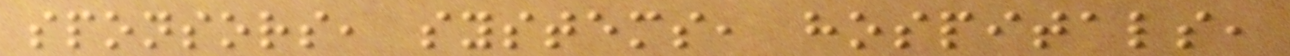sponsors, systems, hospitals,
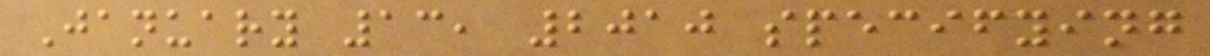January 13, 2010 specifying
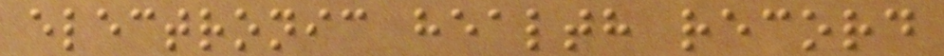electronic health record
